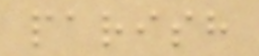parish
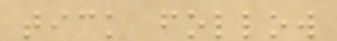tick follow
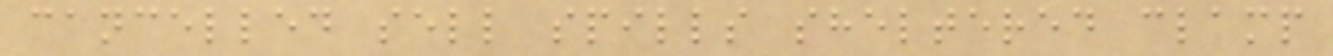cancelled sell spills sheltered clamp
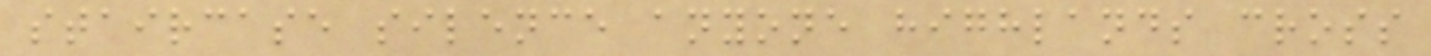staircase silence anyone highlands cross
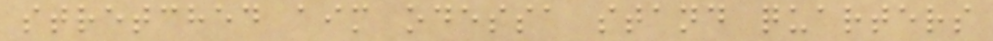stretched aim odessa stand quarters
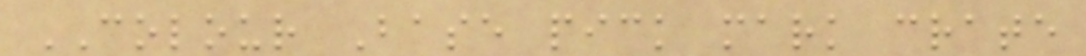COLOUR Base pick mark crate
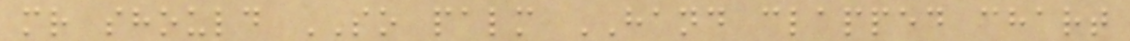mr should SO palm HAND clapped chart
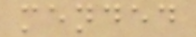mended
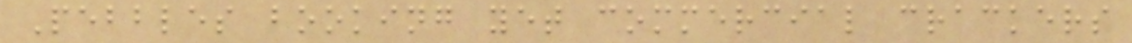Pebbles booking yet commercial crackers
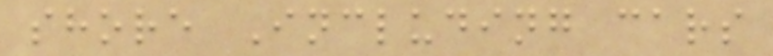shore Including cars
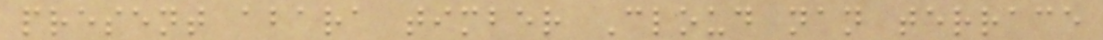present abara timber Cloud nan terrace
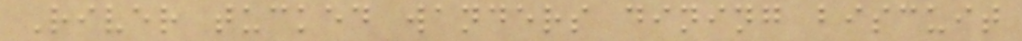River tucked wanders dining biscuit
